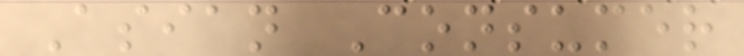Asian Consumer
